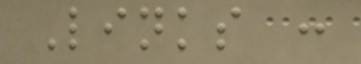Links :
